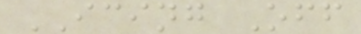ICING Off
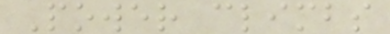Power climbs
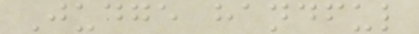Judge handful
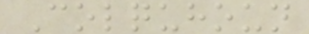Colquhoun
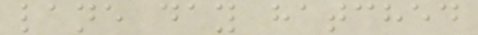lane day hatched
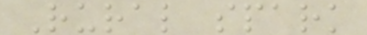Rural spark
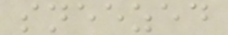sneezed
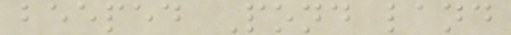beeped Pond land
